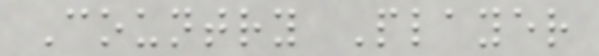Country Player
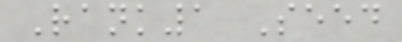Rank1 Seed
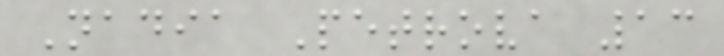Nadia Petrova 13
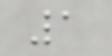1
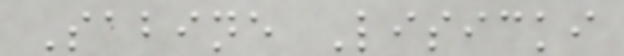Sabine Lisicki
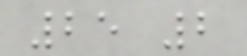25 2
